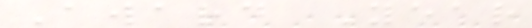Award Year
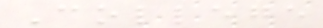College
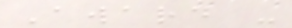Award -
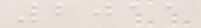2011
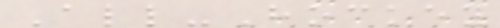All-Hockey
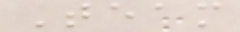Team
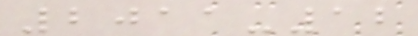2011-12
